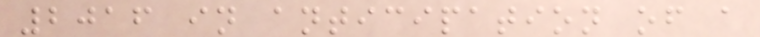2016 in anticipation of a
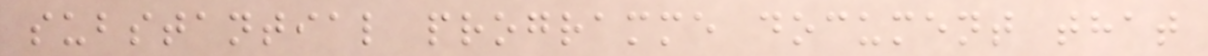substantial programme document that
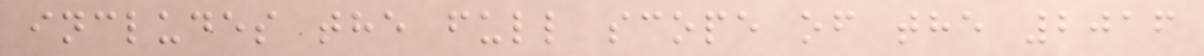includes the full scope of the 2016
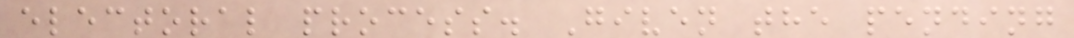electoral process. Given the pending
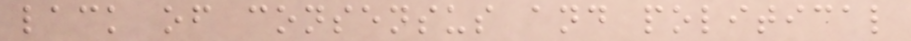lack of consensus and political
